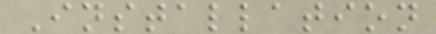Installation
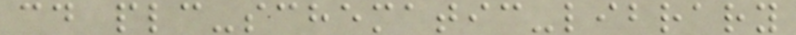cd plc-schematic-library
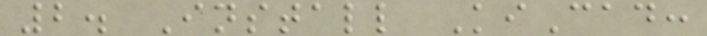2. Install KiCad:
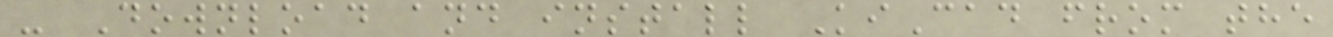- Download and install KiCad from the
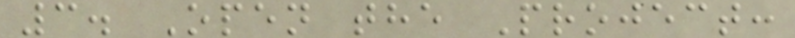3. Open the Project:
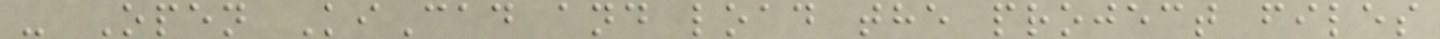- Open KiCad and load the project files
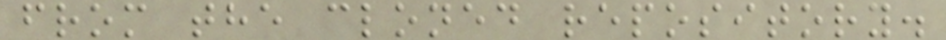from the cloned repository.
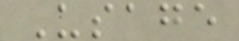Usage
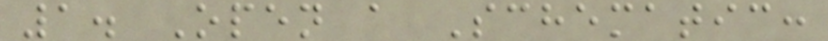1. Open a Schematic:
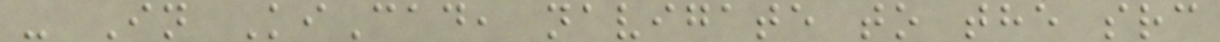- In KiCad, navigate to the src
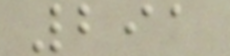291
